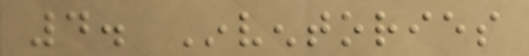4. Inventories
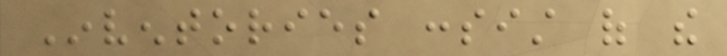Inventories consist of the
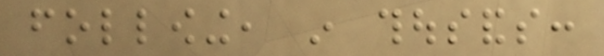following, in thousands:
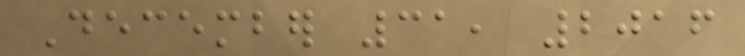December 31, 2016
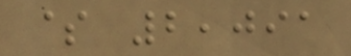$ 2,091
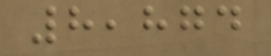8,874
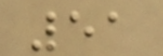51
